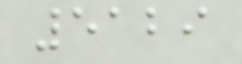5129
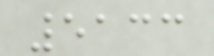5133
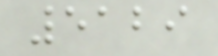5129
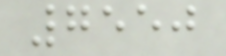7550
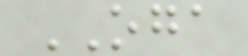OGA
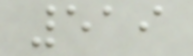519
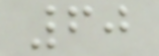60
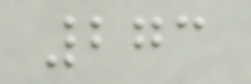273
